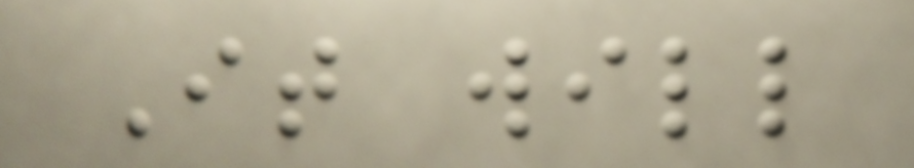It will
